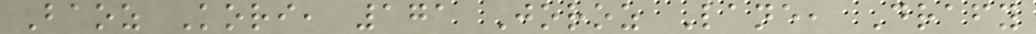Baoz Kori, 171 Joroz Lane, Drafy
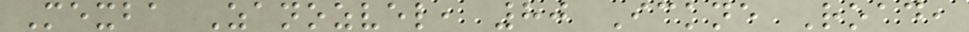Mexba Zanozvel, 80 Ickne Road,
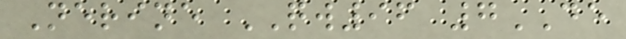Nerine QW96 7DE
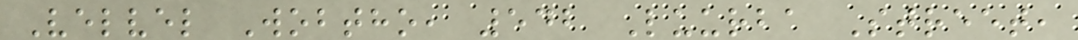Velvel Wobtho, 542 Luurba Street,
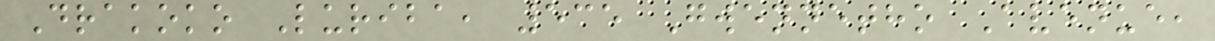Drakoko Luriba, 535 Gwennetho Avenue,
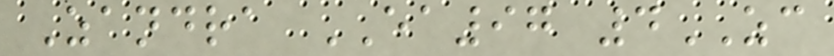Zandra EA97 4ZC
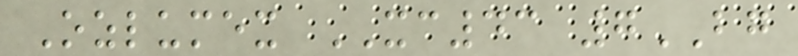Ozlumex XC43 7BG
